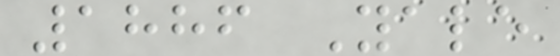1886 Yale
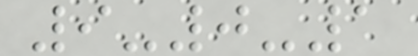9-0-1
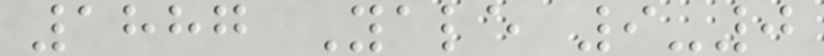1887 Yale 9-0
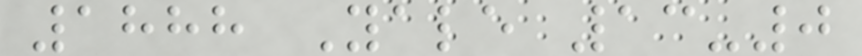1888 Yale 13-0
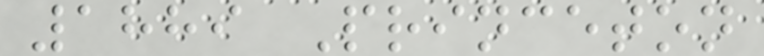1889 Princeton
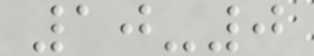10-0
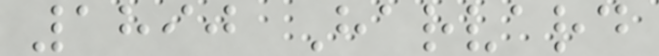1890 Harvard
